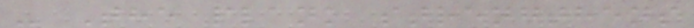- The plank strengthens
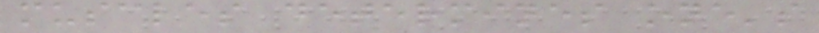muscles determines one's
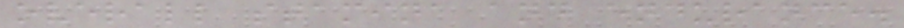overall stamina and endurance.
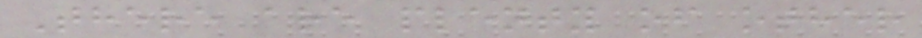There are plenty of other
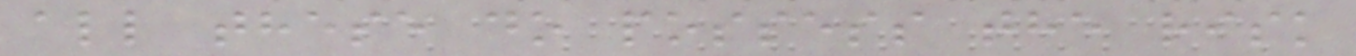all these do possess the risk
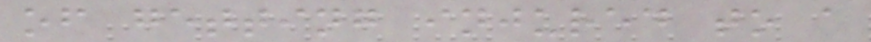of getting injured to a
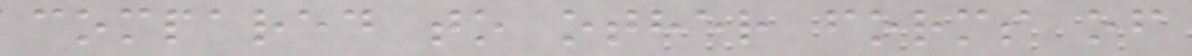compared to other forms of
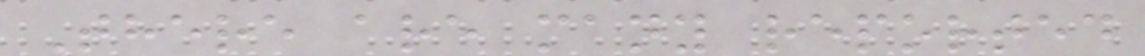There are many reported
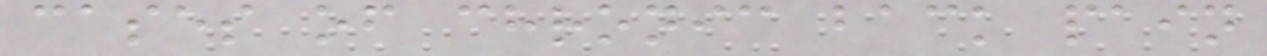cases of chronic back pain
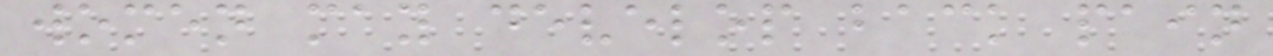women may develop back pain
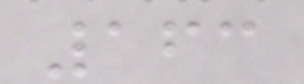163
